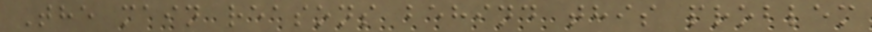The main reasons behind this problem
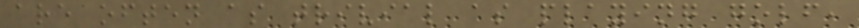are often as trivial as playing golf,
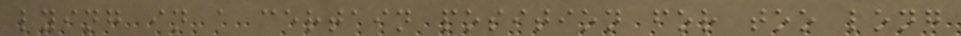lying in a certain position for too long
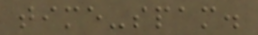time-spam.
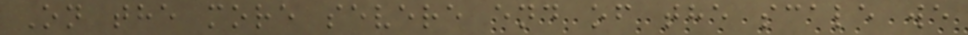On the more severe end of the scale we
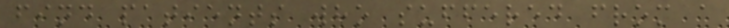find patients who suffered from a
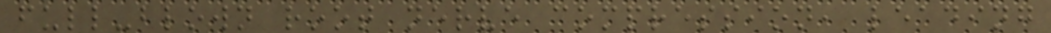full-blown root nerve compression, leading
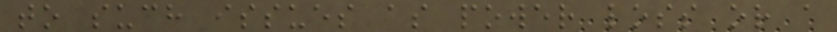to such issues as power loss or a
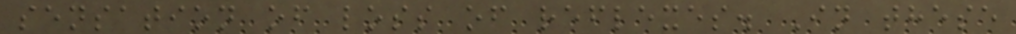sensation of loss of reflexes. In these
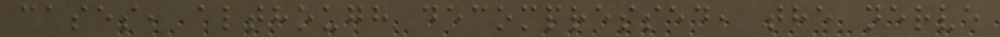cases, although decompressed, the nerve
